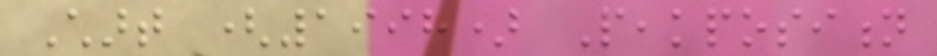Chart (1998) Peakposition
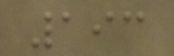193
